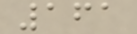161
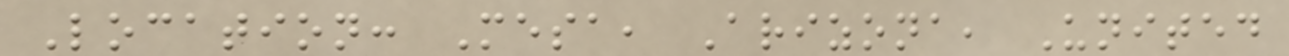Location: Mesa, Arizona, United
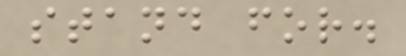stand for.
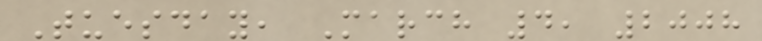Tuesday, March 4, 2008
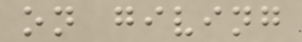on giving
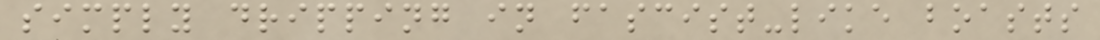simply dripping in fascist-like boasts
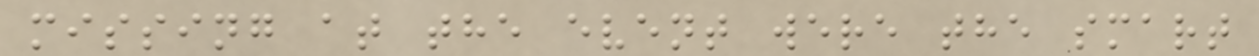missing at the event were the smart
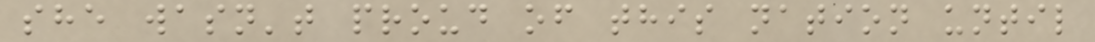she wasn't proud of this nation until
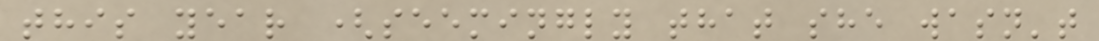this year (seemingly that she wasn't
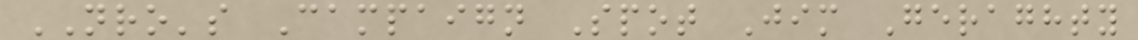NRO's Campaign Spot Jim Geraghty
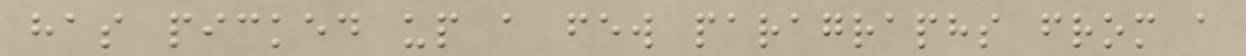has picked up a few paragraphs from a
